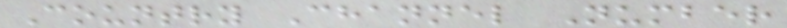Country Channel Number
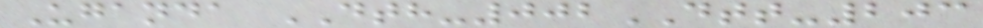Uganda DTH-002DTT-203
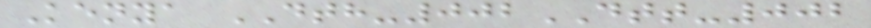Kenya DTH-002DTT-002
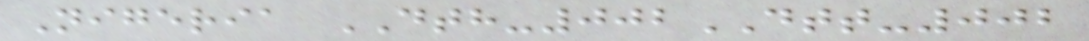Nigeria DTH-002DTT-002
